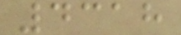4318
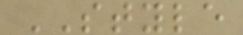STYLE
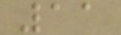11
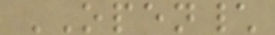OPEN\
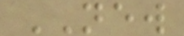NEW
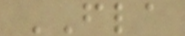FLA
